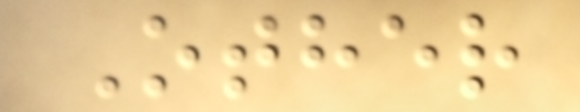Other
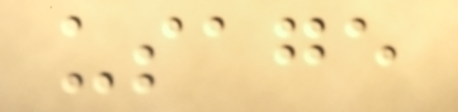usage
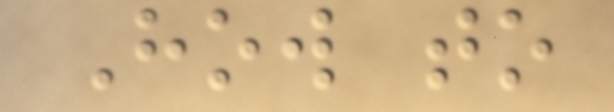How to
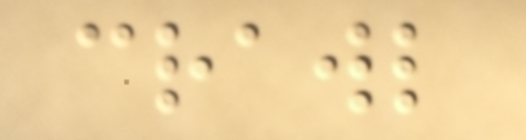crawl
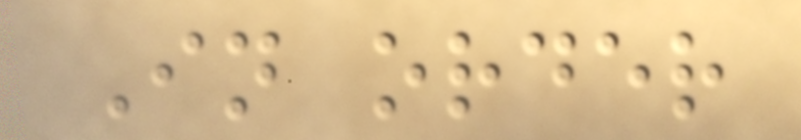In order
